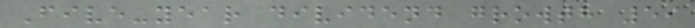Five-year dividend growth 59
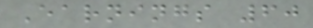Earnings 60
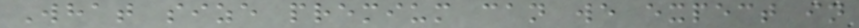What size premium can we expect in
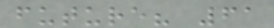future? 61
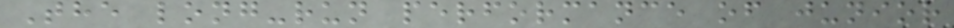The long-run performance of junior
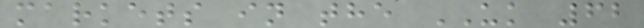markets in the UK 62
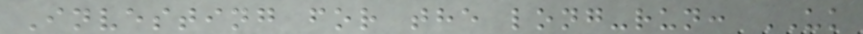Investing for the long-run: UK
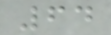64
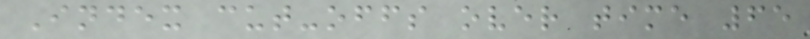Index cut-offs over time 65
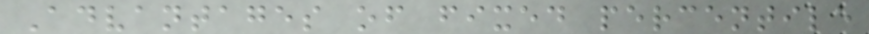Advantages of fixed percentile
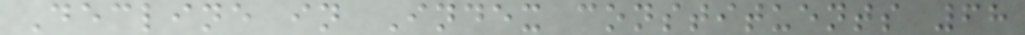Decline in Index constituents 68
